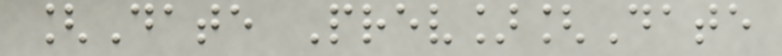[Date Prev][Date
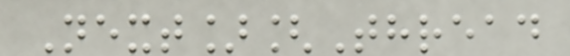Next][Thread
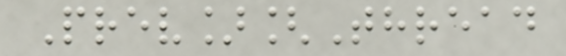Prev][Thread
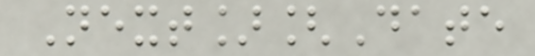Next][Date
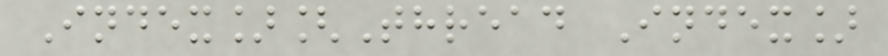Index][Thread Index]
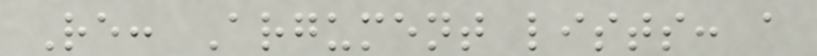Re: Argument lists: a
